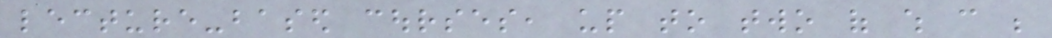lecture-based courses, up to two of which can be
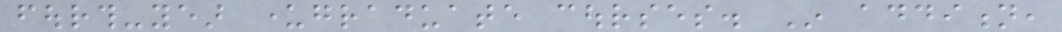fourth-year undergraduate courses. In addition,
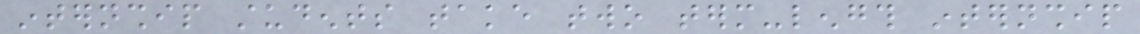internship students take two term-length internship
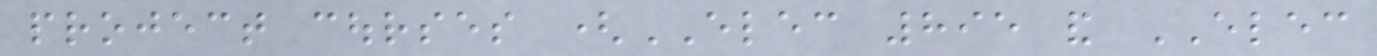project courses (ELEC 895 and ELEC
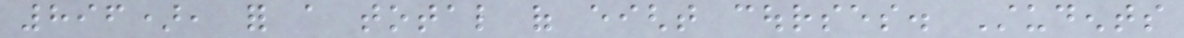896), for a total of eight courses. Students
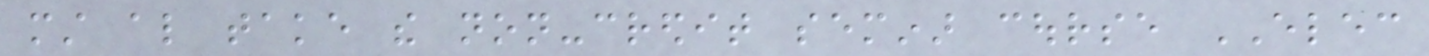must also take the non-credit seminar course ELEC
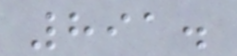891.
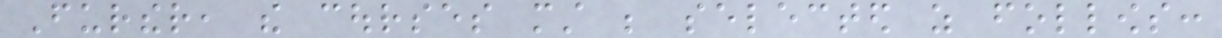Further, the courses must be selected as follows:
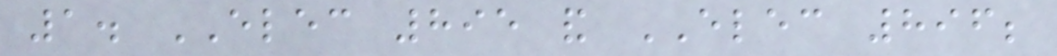1. ELEC 895 and ELEC 896;
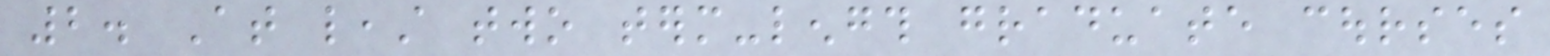2. At least two term-length graduate courses
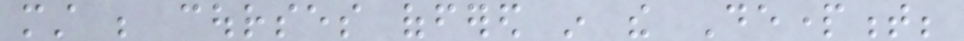must be courses offered in the Department;
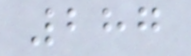287
